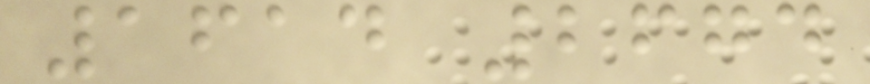1614 2674
